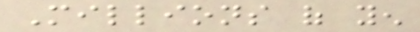Millions of yen
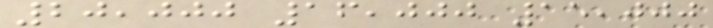20,000 16,000 15,000
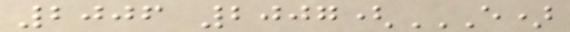2006 2007(E)
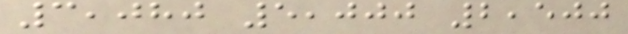3,080 5,000 2,500
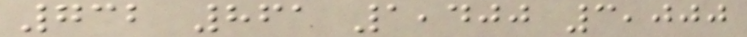732 861 1,400 3,000
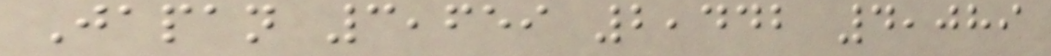Japan 3,659 2,442 4,089
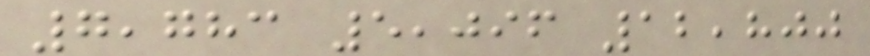7,783 5,096 12,800
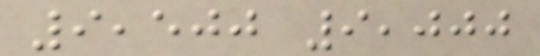9,500 9,000
